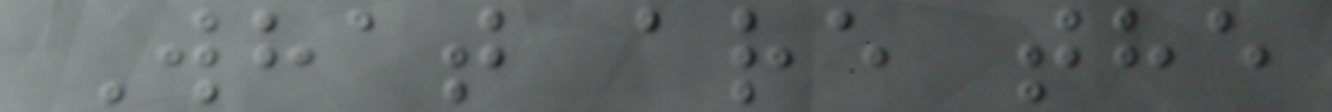What are the
